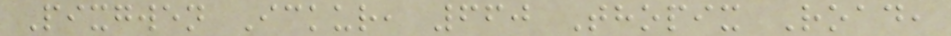Pixgwen Ickur, 660 Thopix Road,
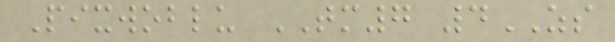Pixwoblu TM7 4ZS
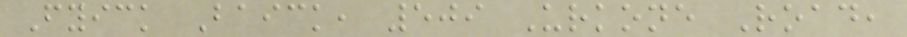Fyick Baick, 509 Urkone Road,
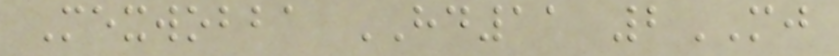Mexwobba HD11 2MJ
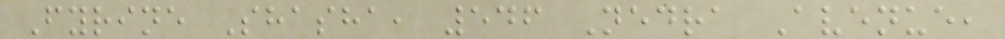Fyrine Shasha, 546 Nedra Avenue,
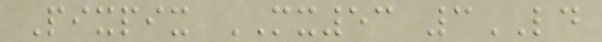Pixpix MX53 3LD
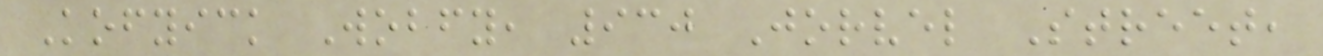Kofyick Wobfy, 930 Jorvel Street,
